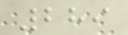289
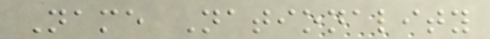Name Nationality
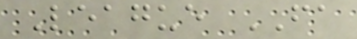League FA
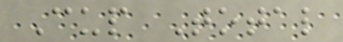Cup Total
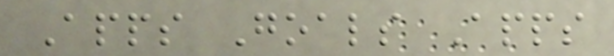Apps Goals Apps
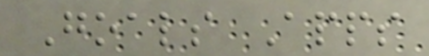Goals Apps
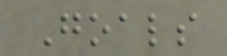Goals
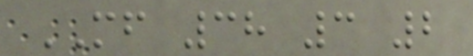MF 38 3 2
